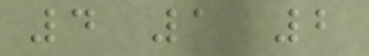4 1 2
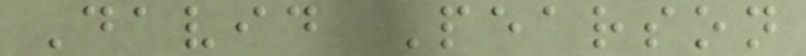David Pearson
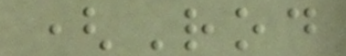(Rod
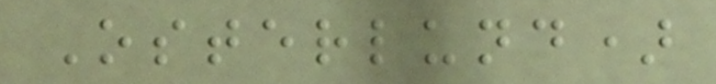Osterlund)
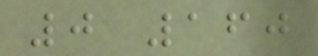0 160
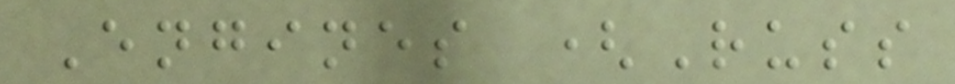Engines (Russ
